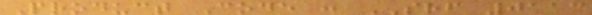Product Code : SRF 0113
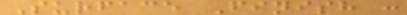Surface Finish :
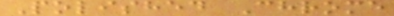Polished Chrome
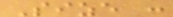Size :
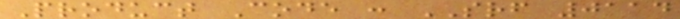Product Code : SRF 0114
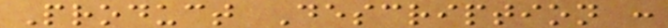Product Description :
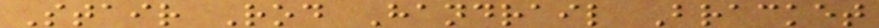Stair Rod Handrail Bracket
